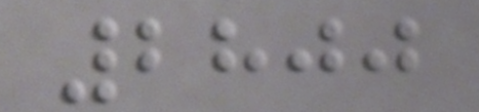2800
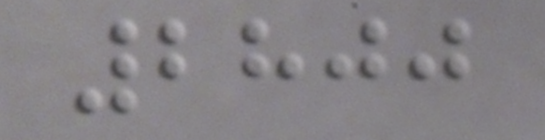2800
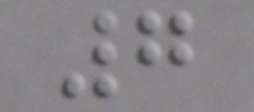7
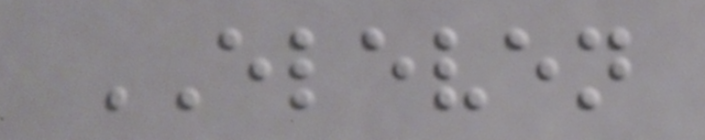ELEVEN
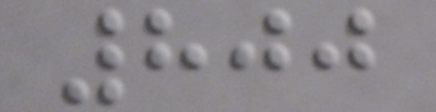800
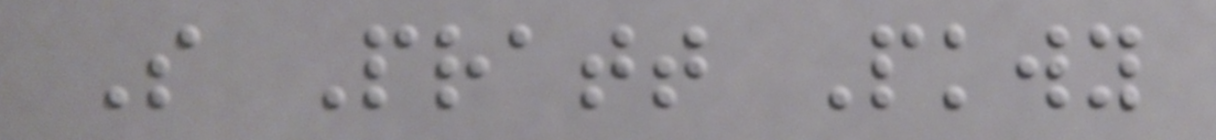S Pratt Pkwy
